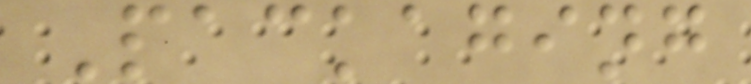Packaging
